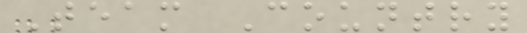Team Country
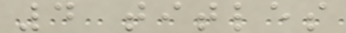4 titles
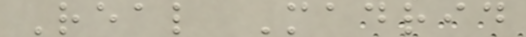Real Madrid
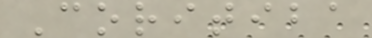Coritiba
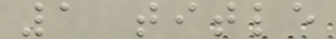1 title
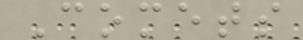Comets
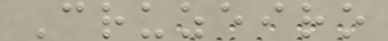Cruzeiro
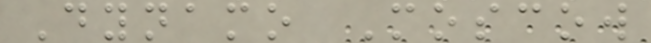Dynamo Moscow
